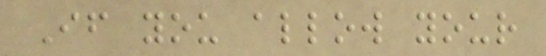If you allow your
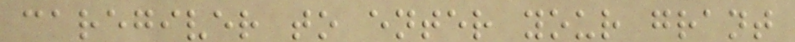caregiver to enter your grant
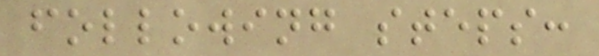following steps:
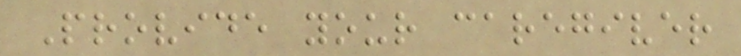Provide your caregiver
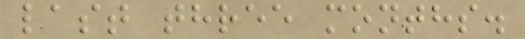last three months.
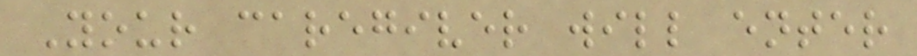Your caregiver will enter
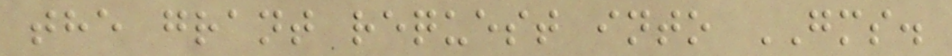the grant request into GMS.
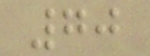70
